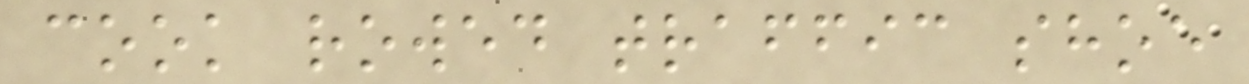cook rowed traffic shoe
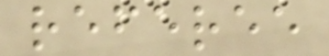referee
